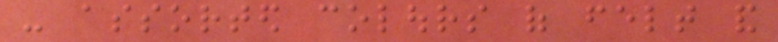- assorted colours of felt and
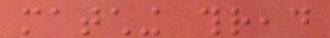matching thread
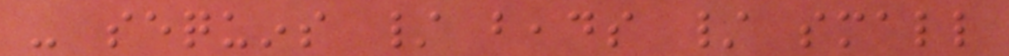- sequins / beads / small
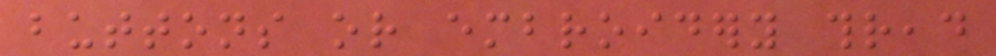buttons or embroidery thread
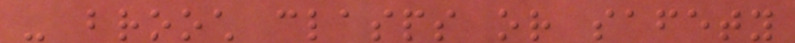- brooch clasps or safety
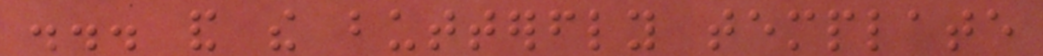... and the butterfly template
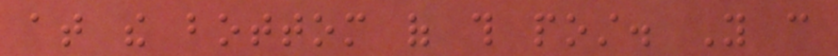at the bottom of this post. You can
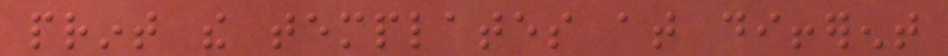print the templates at different
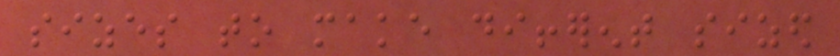sizes to make different sized
